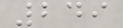249
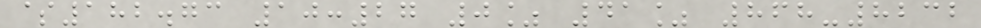$182.73 10:27 0% 41% 868-8232
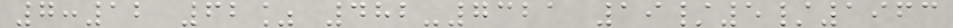7:12 62% 482-7321 19/5/1963
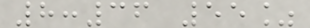8:36 55%
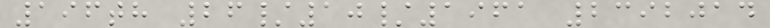196th 26/10/1961 2392014
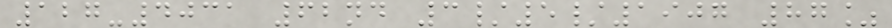127-4031 62nd 3/5/1907 87%
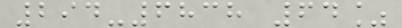294-6838 64%
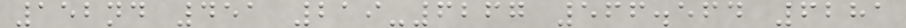152nd 451 219-6267 566.564 6281
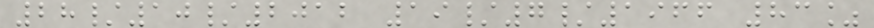28/10/2012 19/7/1966 83%
